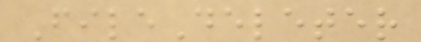FileDeleter
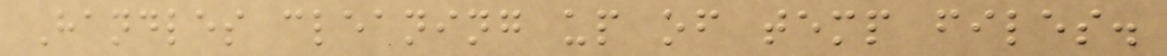Handles cleaning up of temp files.
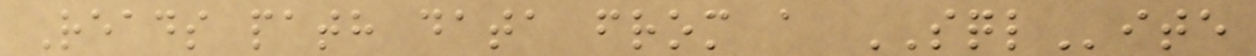Reads path data from a SQLite
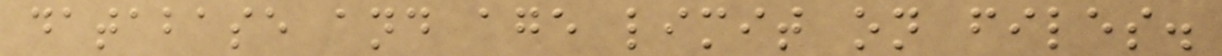database and age limit on files.
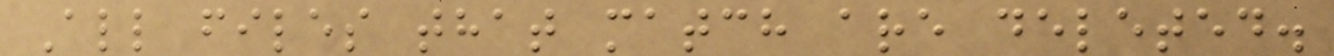All files that match are deleted.
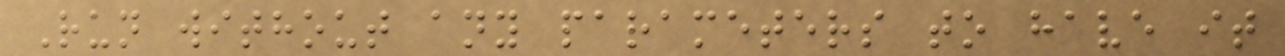Run without any parameters to have it
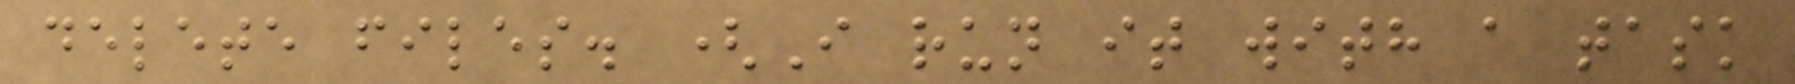delete files. (I run it with a task
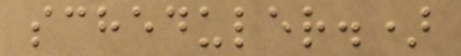scheduler.)
